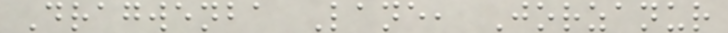Dragwenba Lane, Jorzanur
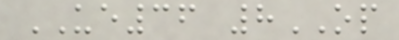UE36 8OP
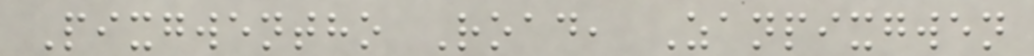Pixgwentho Road, Zanpixgwen
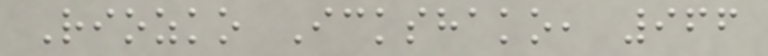Riozko Ickshako, 966
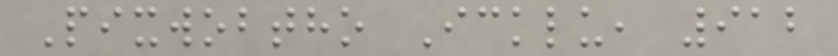Pixwobtho Icklu, 912
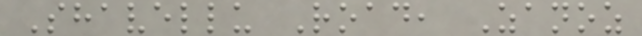Shavellu Road, Zanoz
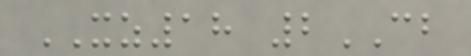XZ18 2CB
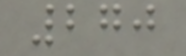270
